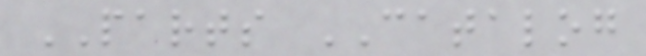PARTS CATALOG
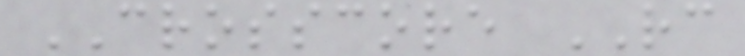CROSSCORE RC
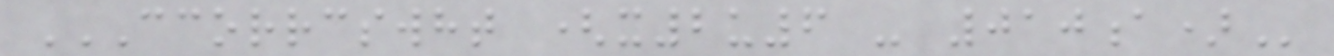CCORRCSWHT (X2U6 - 010A)
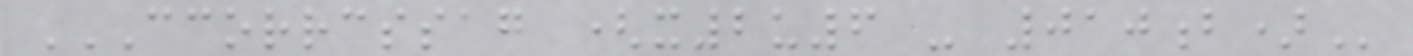CCORRCSSAG (X2U6 - 010B)
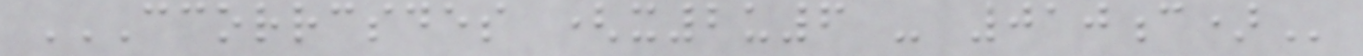CCORRCSDES (X2U6 - 010C)
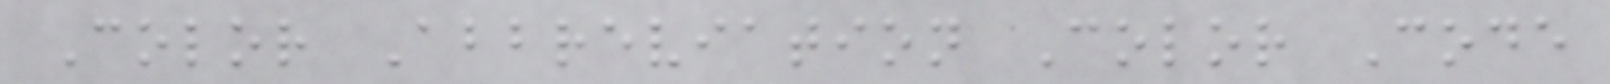Color Abbreviation Color Code
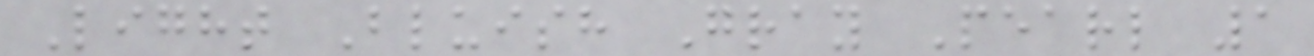Light Bluish Gray Pearl 1
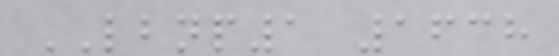LBNP1 1638
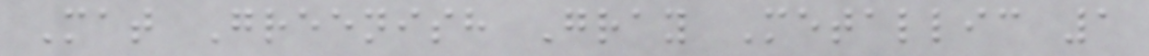Mat Greenish Gray Metallic 1
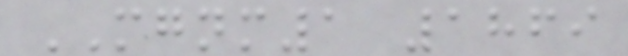MGNM1 1869
